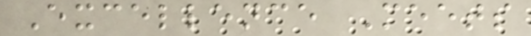Excellence Meets
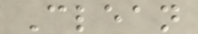Clean
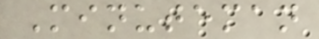Minuteman
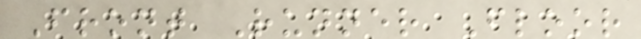Front Runner Floor
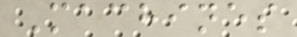Machines
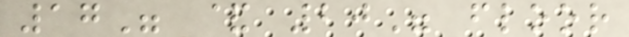17" & 20" floor
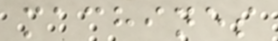machines
